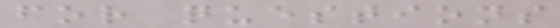for questions
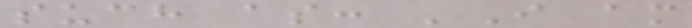such as: 'I am
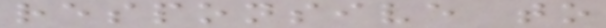responsive to
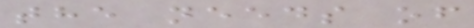the needs of
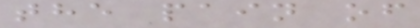the pain of
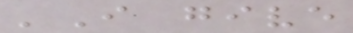'I give
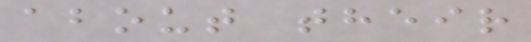about their
